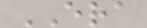ERA
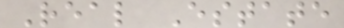Real Estate
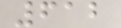612
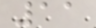11
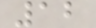12
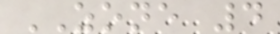ZONE 4
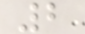2
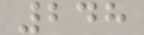248
